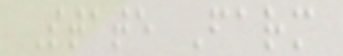State Farm
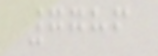7786
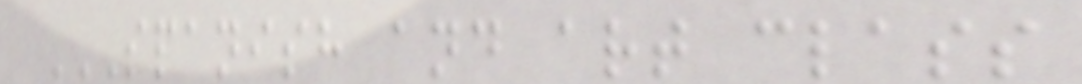SPANISH AND ART CLASS
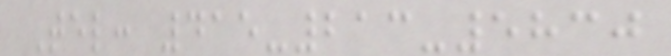Tel: 415-213-5830
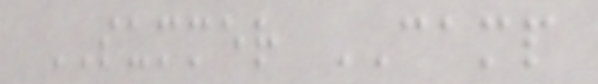SUMMER CAMP
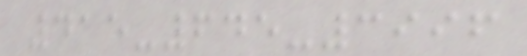415-645-3996
